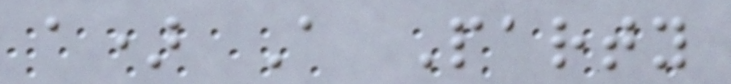a) A Party
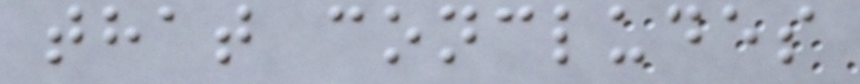that concludes
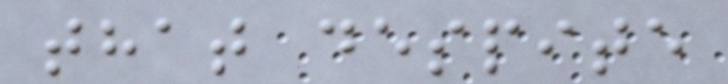that despite
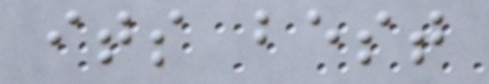its best
